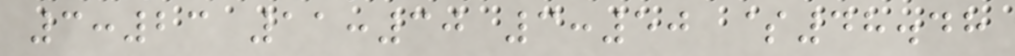3:23 11:30 3:50 $48.48
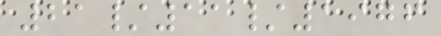21/11/1976
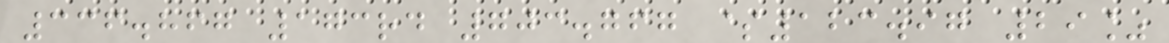336.867 173rd 703.767 $123.97 29%
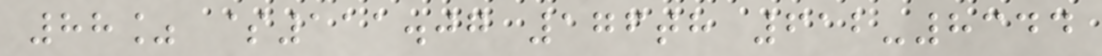88% $111.07 176th 612-8344
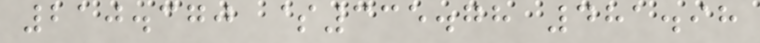210.370 $335.78 481.98
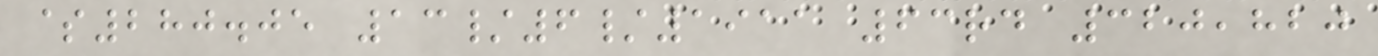$280.05 13/6/1911 63rd 320,820
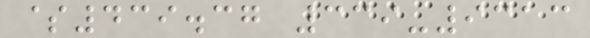$439.37 339-9313
